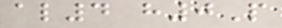al4 h0P
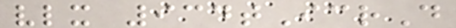vlx 934tIcrD
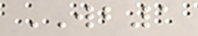WB1
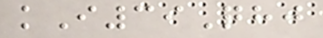kI39Qhj
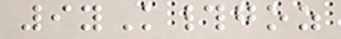9yK#goz
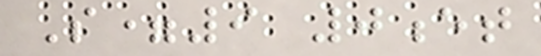S=9 0et
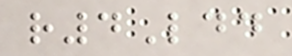r4Ldd
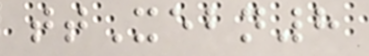ttXebn8
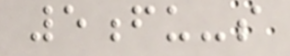5fu-s
